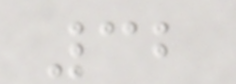32
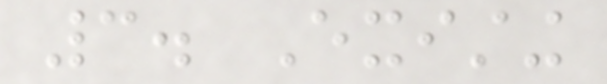3. Existing
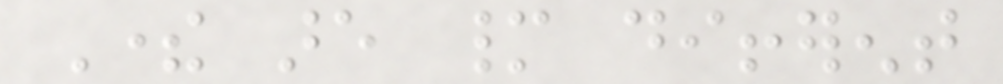There are many different
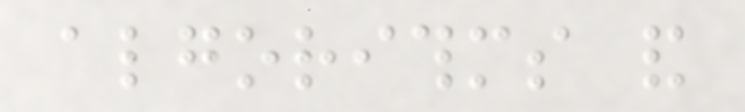algorithms and
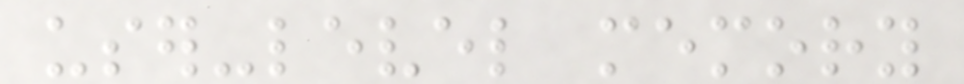user-level memory
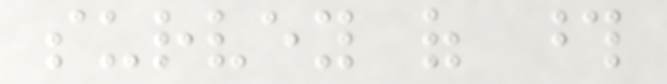survey of those
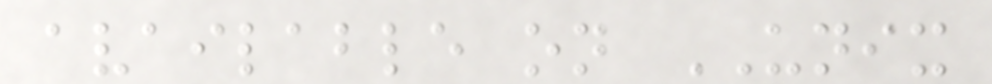available on UNIX
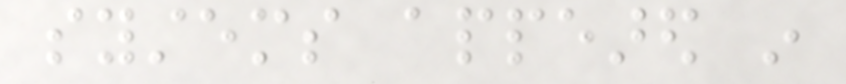systems appeared in
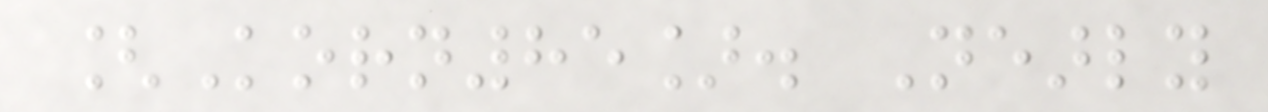[Korn85]. Nearly
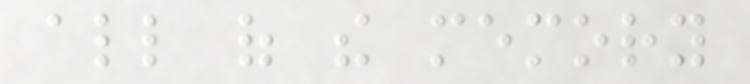all of the memory
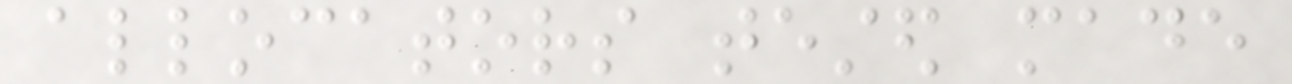allocators tested made
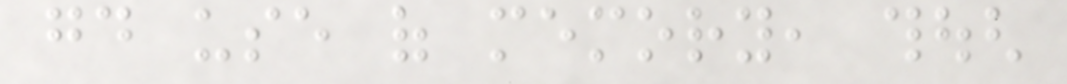good use of memory, though
